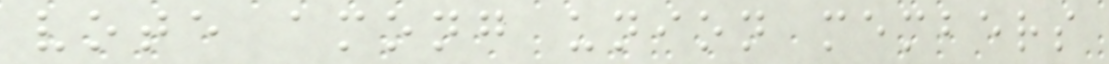vote among union members
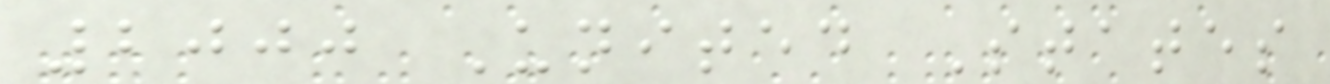2000 United States
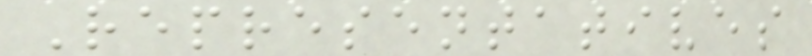Representatives
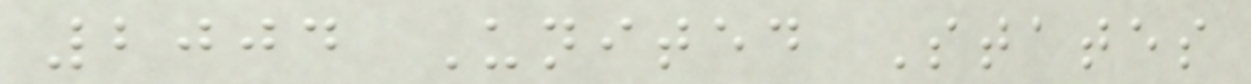2004 United States
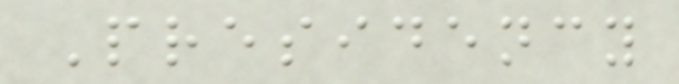Presidency
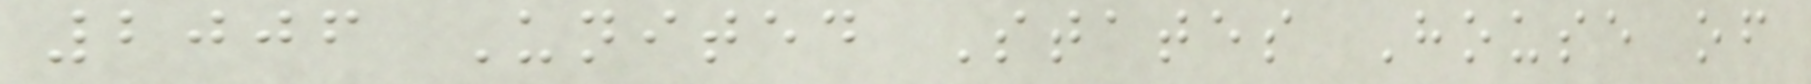2006 United States House of
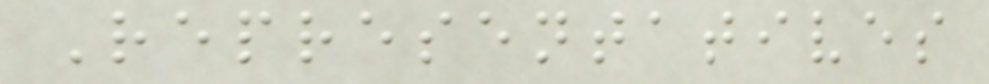Representatives
